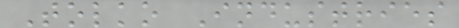Tolko Industries
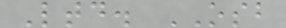Ltd. OSB
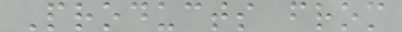Products from
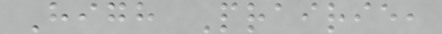High Prairie,
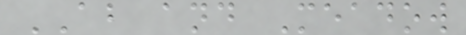AB and Meadow
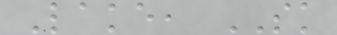Lake, SK
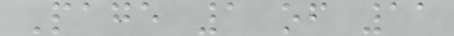Page 1 of 11
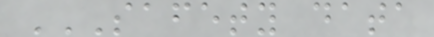SAFETY DATA
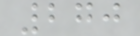270
